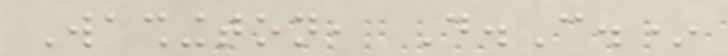Washington, D.C.*
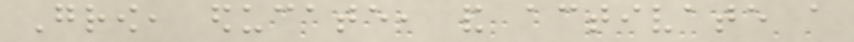Grow, educate, and activate a
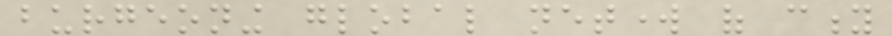burgeoning global network of city
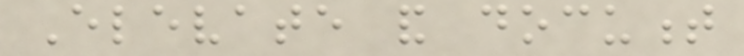Elevate and document
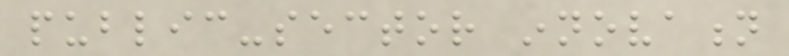public-sector innovation
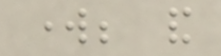work; and
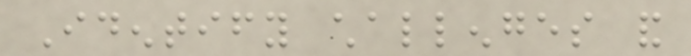Identify challenges and
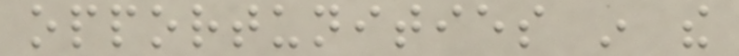opportunities in the
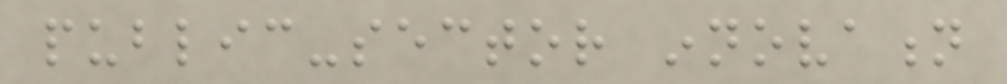public-sector innovation
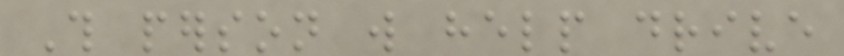This person will help drive
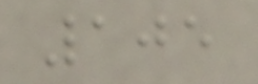105
